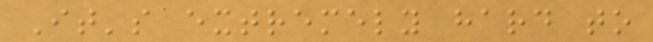It's extremely hard to
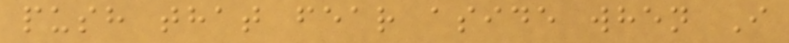push that fear aside when I
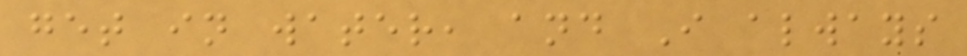get in water, and I always
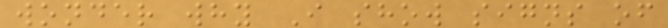wonder why I show signs of
